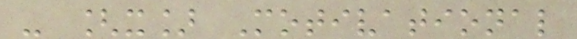- [x] Motivational
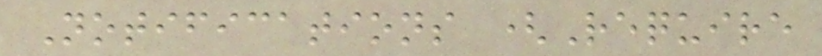Notifications (Require
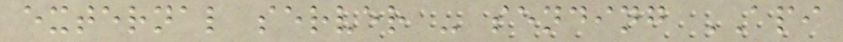external server - sending API
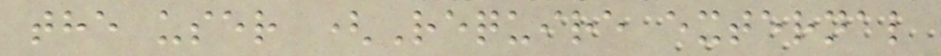the user (Require external
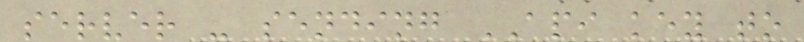server - sending API key to
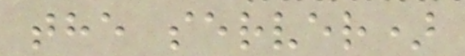the server)
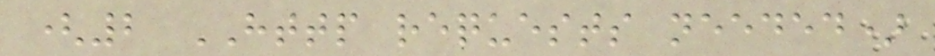(2 HTTP requests needed)
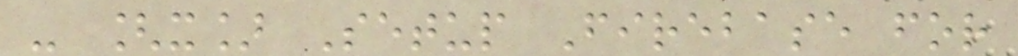- [x] Setup Firebase for
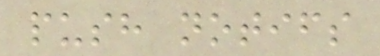push notifs
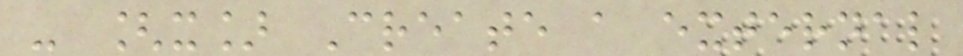- [x] Create a external
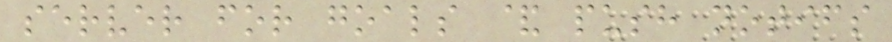server for goals & push notifs
